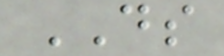DS
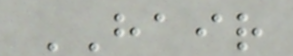HAIR
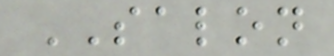SALON
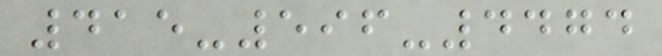415-596-4474
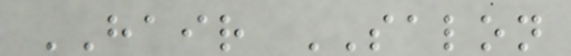HAIR SALON
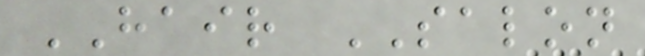HAIR SALON
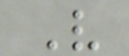V
